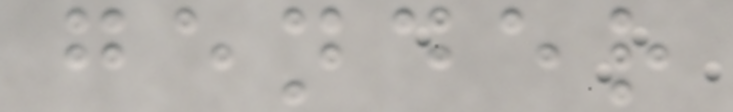gender
